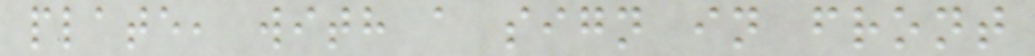plate, with a sign in front
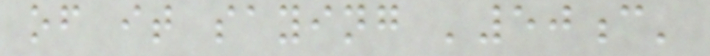of it saying '50c'
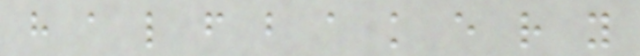h a l f b a k e r y
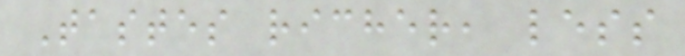Tastes richer, less
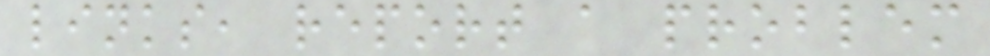links, report a problem
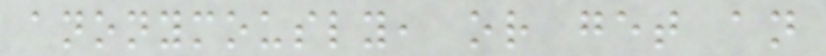anonymously, or get an
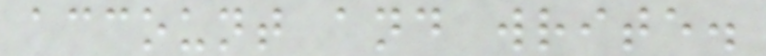account and write.
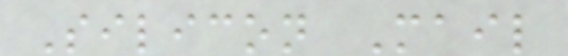Silicon Mail
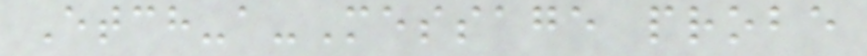Etch-a-Message probe
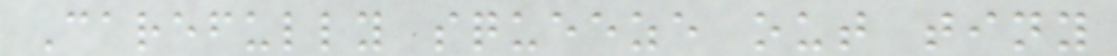Carefully squeeze out tiny
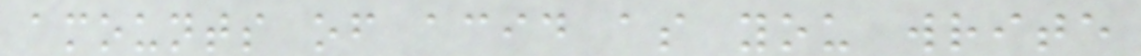amounts of acid as you write
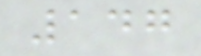147
